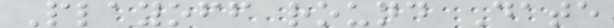Playoff round Date
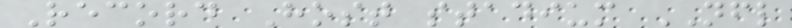Record Host stadium NFL
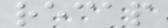recap
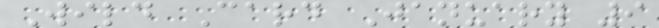Wild Card January 9
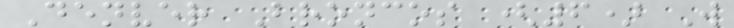Denver Broncos (6) W
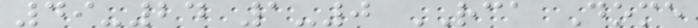49-24 1-0 RCA Dome
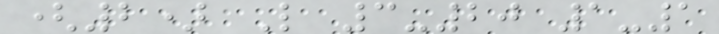(2) L 3-20 1-1
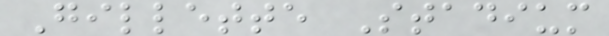Gillette Stadium
